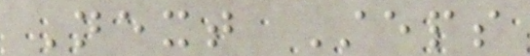Next Steps
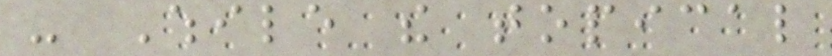- While the topical
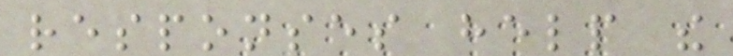responses help the
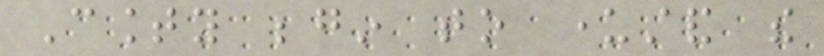County begin to understand the
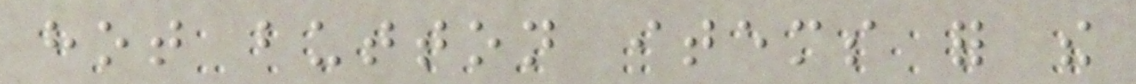hot button items for the
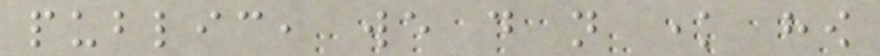public, we do not know how
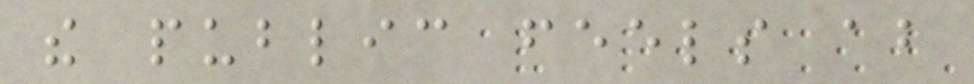the public feels about
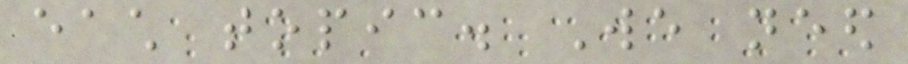each topic. We need
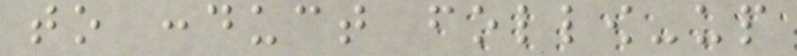to conduct follow-up
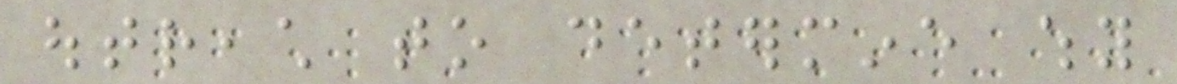outreach to determine why
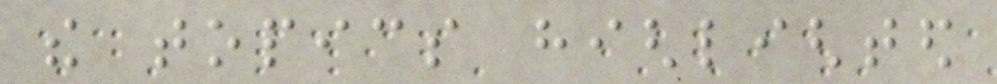the topics highlighted
